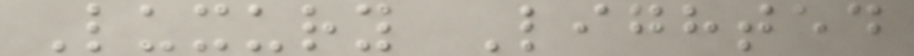Luxury Lighted
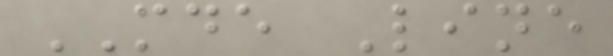MDE Line
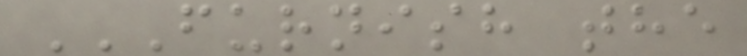FURNISH THE
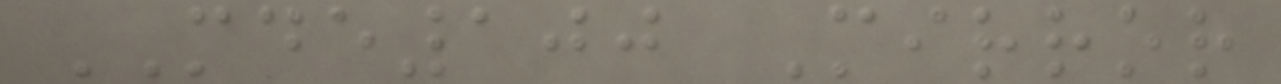MDE100 Mirror
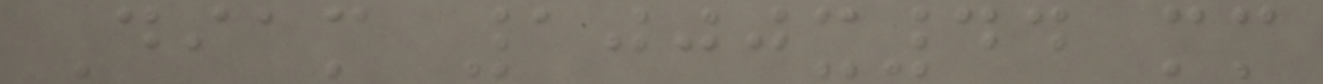Diam 1000x44 mm
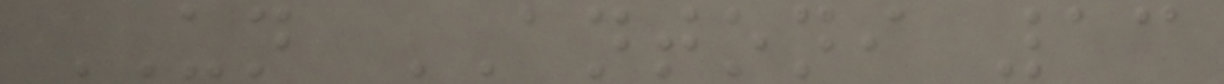UN ANTONI 13
